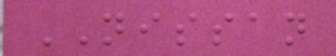NISSAN
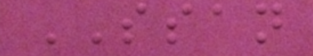SSAN
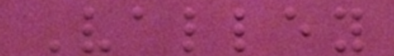Valley
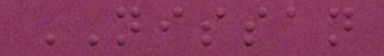NISSAN
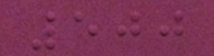500
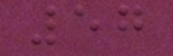57
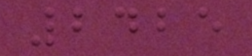2425
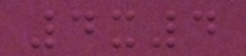4x4
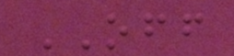OFF
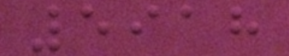5918
